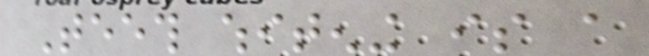Teeth whitening is a
